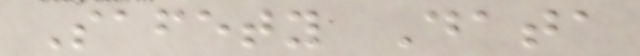Safety Data
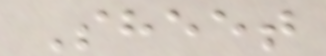Sheet
